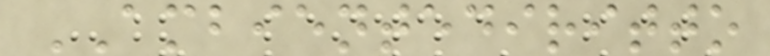AMBIENTEDIRITTO
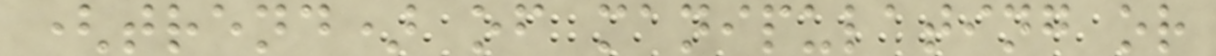(trend) of manipulating or
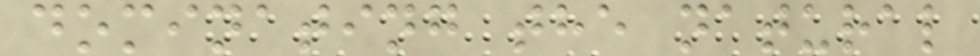dominating the natural
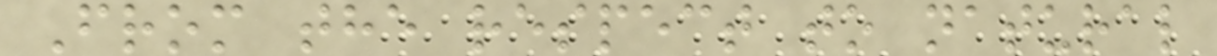From the respect to natural
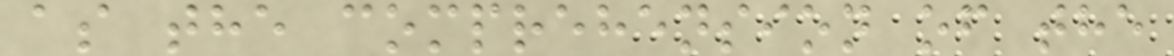as the comprehension of the
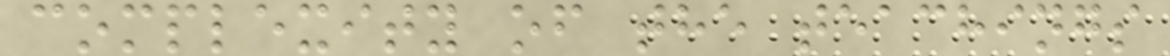complexity of the teachings
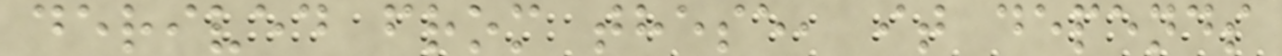derived from these, it depends
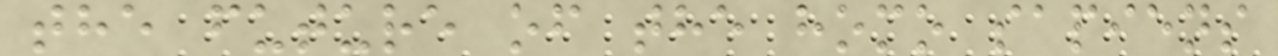the future of the homo sapiens
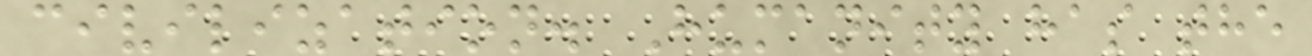civilization. Humanity has the
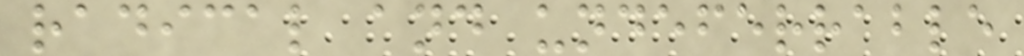radical and undeferrable
